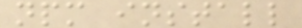npm install
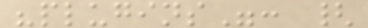"plugins": {
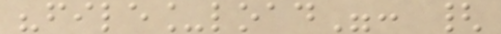"file_load": {
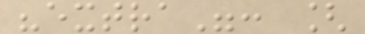"extra": [
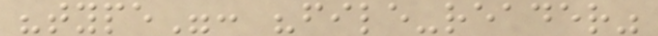"type": "file-reader"
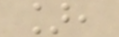],
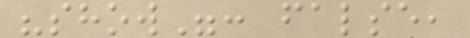"show": false,
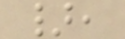},
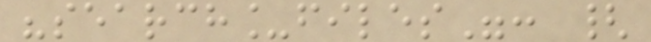"search_files": {
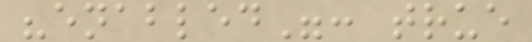"enabled": true
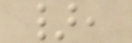},
